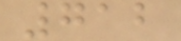712
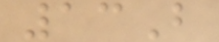13B
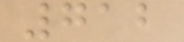712
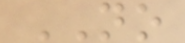NO
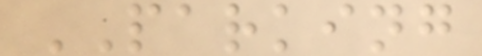PARKING
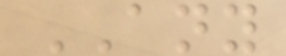ANY
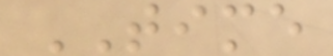TIME
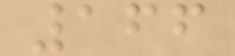166
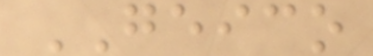GEICO
